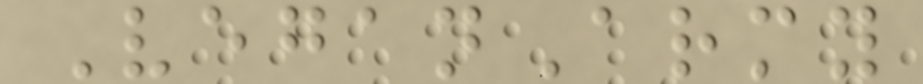VeganArmy
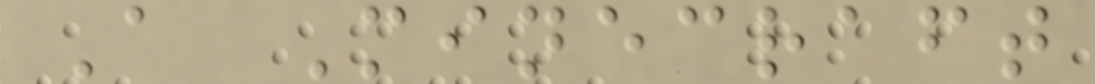A Minecraft
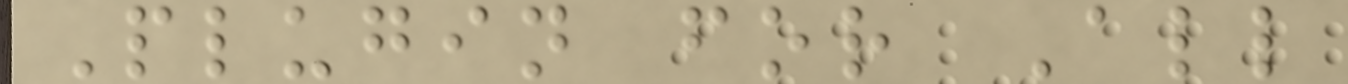Plugin for All
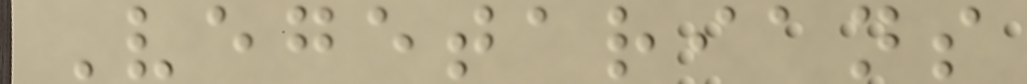Vegetarians
